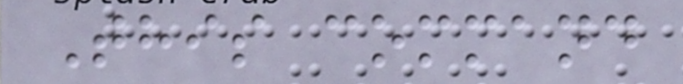This command
